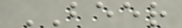BEER
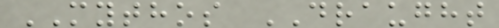MYTHOS DRAUGHT
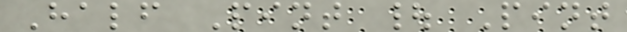Half Pint | Pint
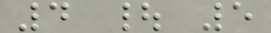4 | 5
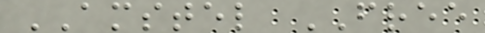AMSTEL FREE
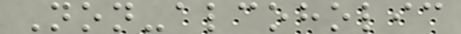Non-alcoholic
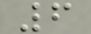6
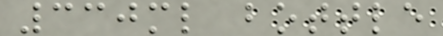330ml bottle
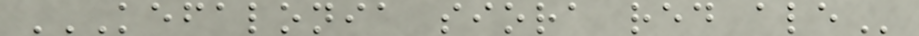KEFALONIA SIORA RED ALE
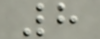8
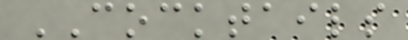COCKTAILS
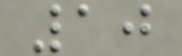10
